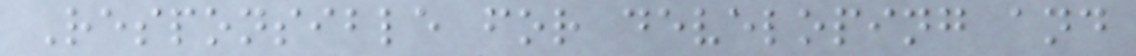Responsible for developing and
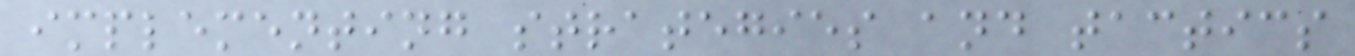implementing strategies and tactics
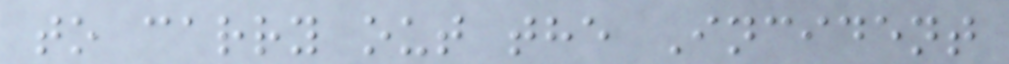to carry out the Incident
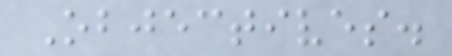Objectives.
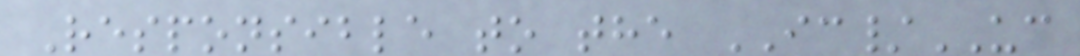Responsible to the IC/UC
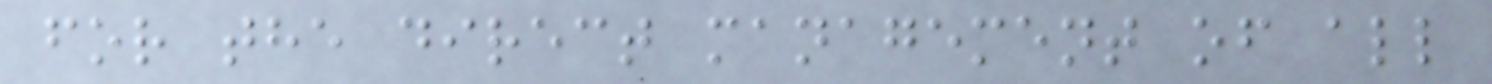for the direct management of all
